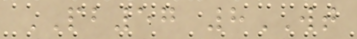PB57 8WT
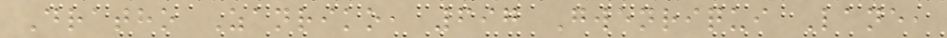Dratho Zanriko, 697 Gwenriqui Lane,
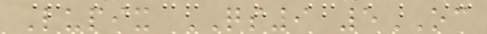Lupix QS9 5OC
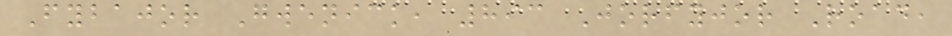Fybajor Gwenick, 893 Jorfyjor Road,
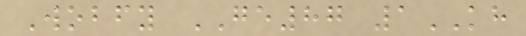Wobfy GE87 1KH
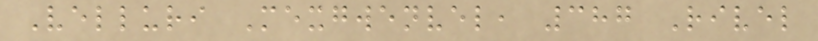Velluri Mexgwenvel, 387 Rivel
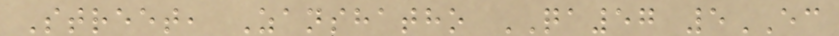Street, Zanshatho QA57 5EC
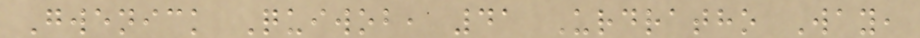Gwenick Quiwob, 41 Urdratho Way,
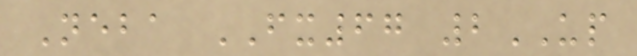Neba FX67 2UP
